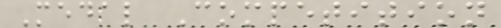Medal Competition
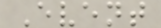Event
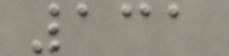131
